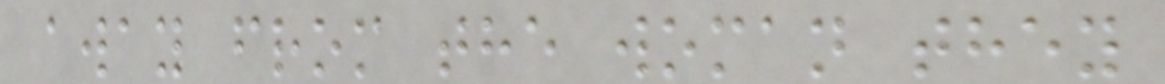away from the woman they
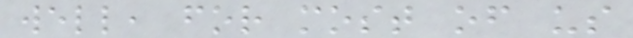well, for most of us
